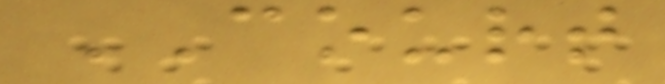COURT
